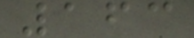163
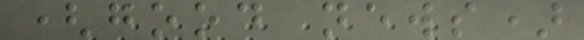(good news)
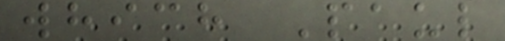which Paul
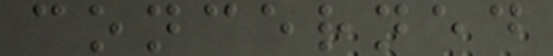concerned
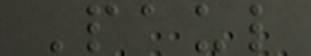Paul
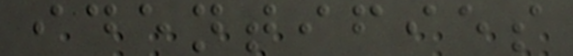identifies
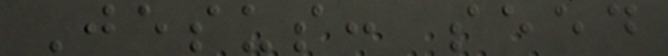Jesus: seed
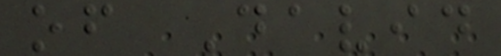of David
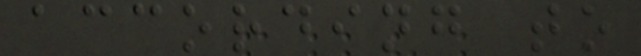according to
